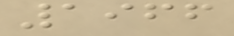1966
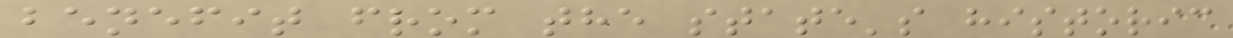benefit from the state's historic
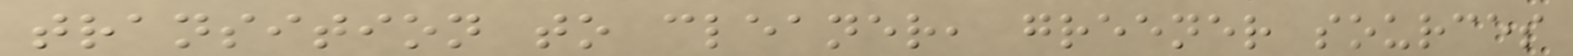transition to cleaner, greener sources
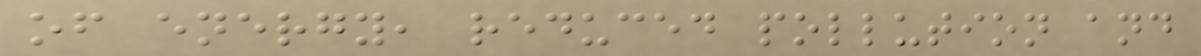of energy, reduced pollution and
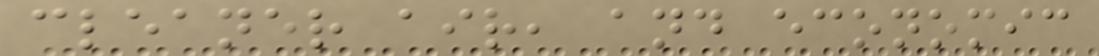cleaner air, and economic
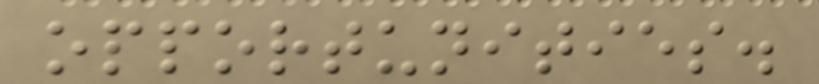opportunities.
